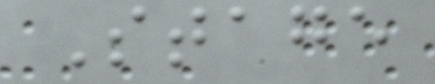Stage
